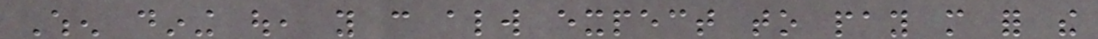When dining out, you can always expect to pay more for the
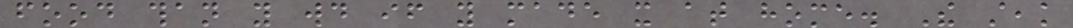food than you would if you made it at home. The steak
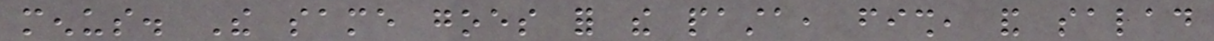menus. The same goes for the pasta, fish, and salad
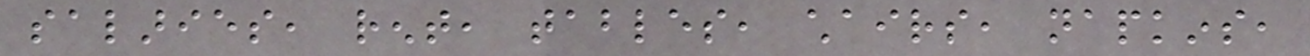salaries, rent, tables, chairs, napkins,
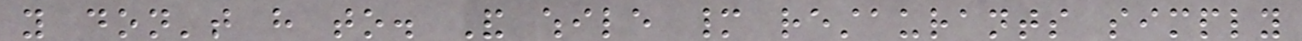you don't have to. And while many restaurants simply
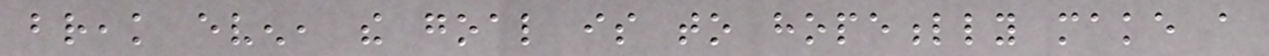break even, the goal is to hopefully make a
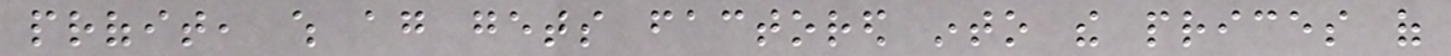profit, which again gets factored into the prices of
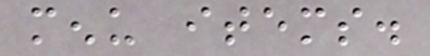menu items.
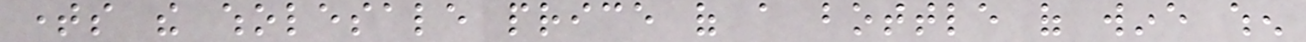times the wholesale price of a bottle of wine when
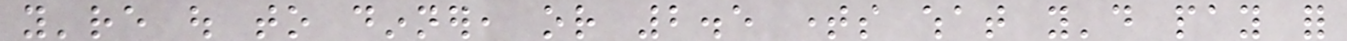you're out to dinner, or 2.5 times what you'd pay for
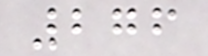276
